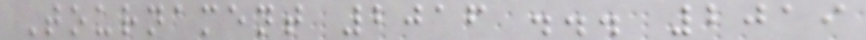Tournament 2016 ... 2019
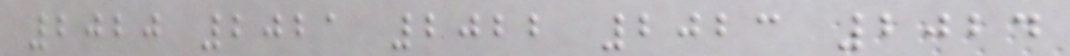2020 2021 2022 2023 2024
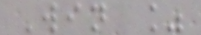Win %
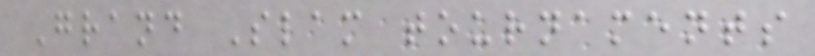Grand Slam tournaments
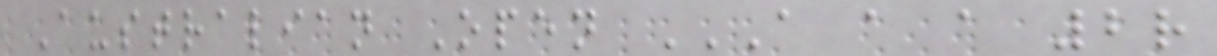Australian Open A A A 2R
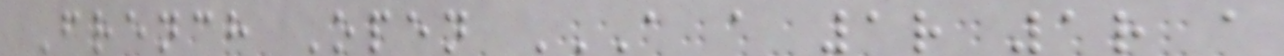French Open A A 1R 1R A
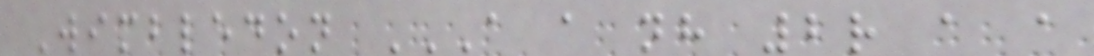Wimbledon A A NH 2R A A
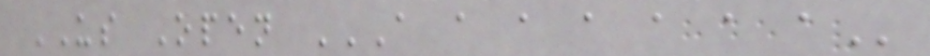US Open A A A A A A A
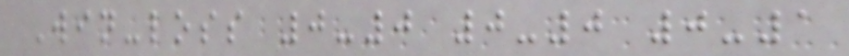Win-loss 0-0 0-0 0-1
